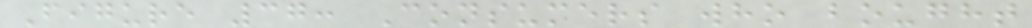Figure 37: Consumers who bought
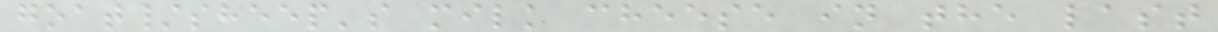goat/sheep's milk cheese in the last
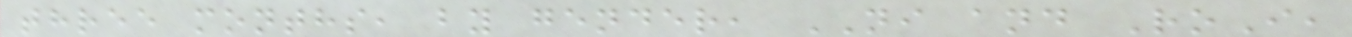three months, by gender, NI and RoI,
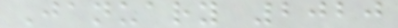January 2020
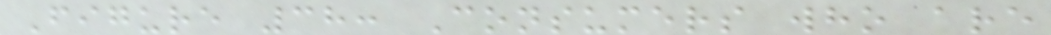Figure 38: Consumers who are
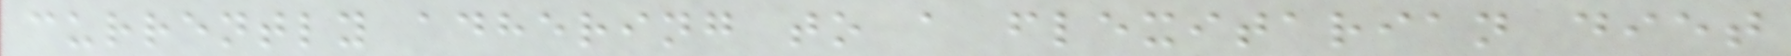currently adhering to a flexitarian diet
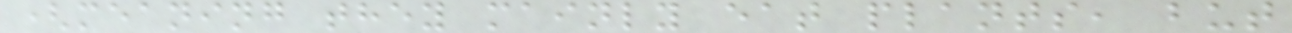(meaning they mainly eat plants, but
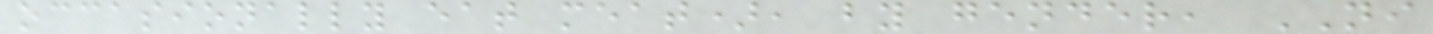occasionally eat meat), by gender, NI
